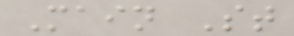Main St
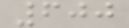600
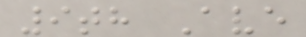9th Ave
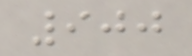900
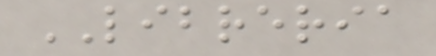LIBRERIA
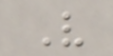V
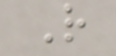R
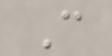C
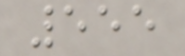555
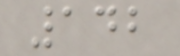142
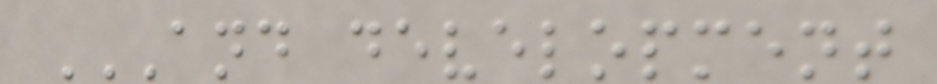AND DEVELOPMENT
